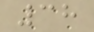38
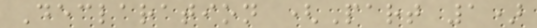Declaration (Part 1)
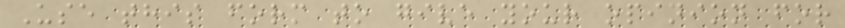Use this form to give your opinion for
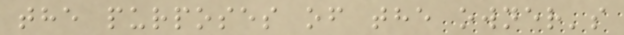the purposes of the owner's
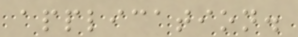application.
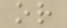or
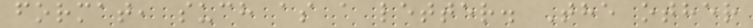format, such as a letter. The other
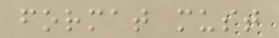format must
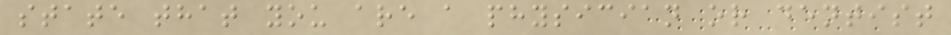state that you are a physician or dentist
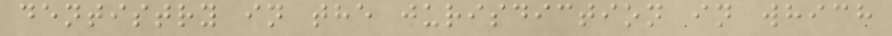dentistry in the jurisdiction in which
